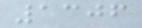1306
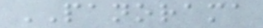PANORAMA
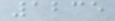1235
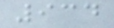934
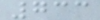733
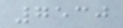7530
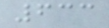633
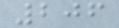206
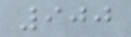900
